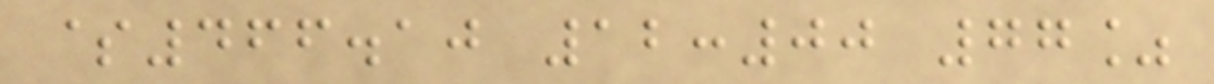$466.10 12:00 77%
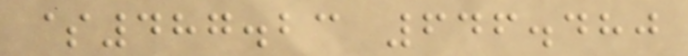$487.23 646.480
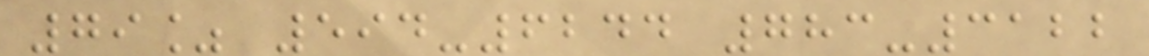79% 594-6244 783-3122
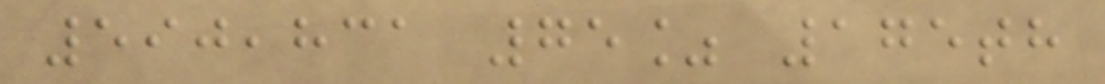590,831 75% 175th
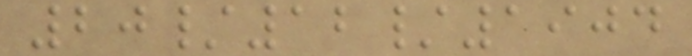20/12/1904
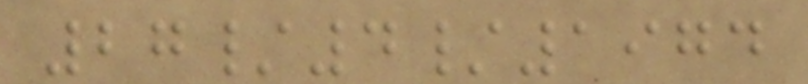27/4/1974
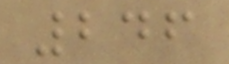246
